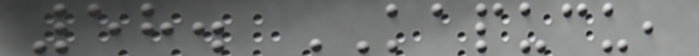58. KAPUCU,
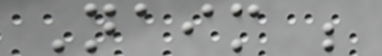Naim ;
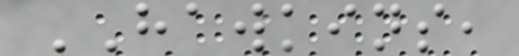HAWKINS,
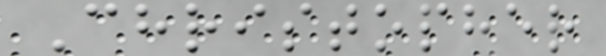Christopher
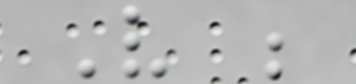V ;
